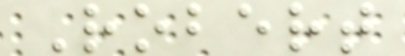Robert
